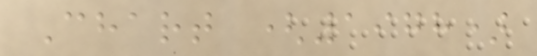Chart (1978)
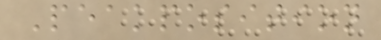Peakposition
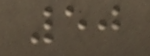50
